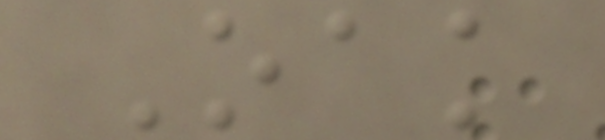Oak
